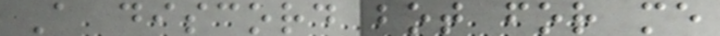A discord bot for me
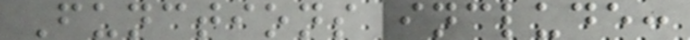Functions include:
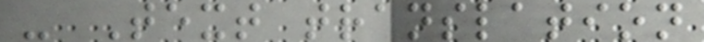- Text translation
